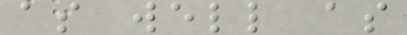as well as
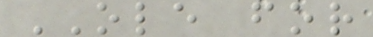OLE for
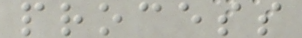process
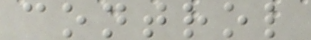control
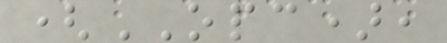(OPC),
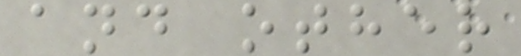and other
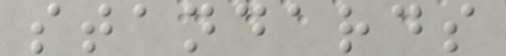standards
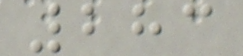283
